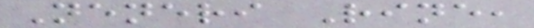Neneri Rine,
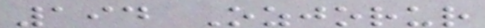194 Ozjorur
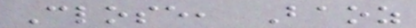Close, Baoz
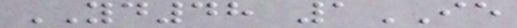YD48 1IE
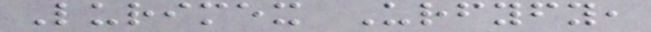Lurimex Urfyfy,
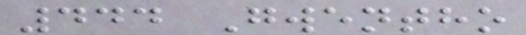444 Gwentho
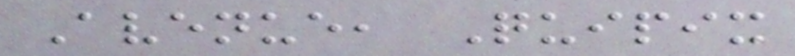Avenue, Quipix
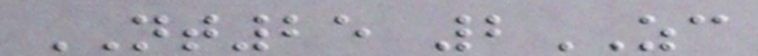NT25 2ZC
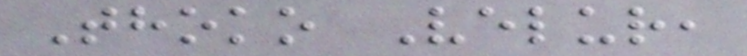Thoko Velur,
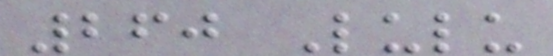260 Lulu
